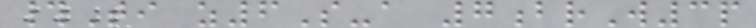#Ti z6S-a 7brW3p
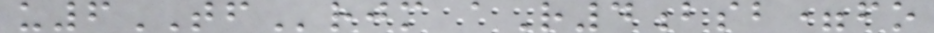u6TFrjm aR4bsb=fo
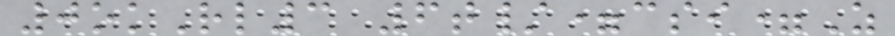0okRl3 6t/=csi=Z
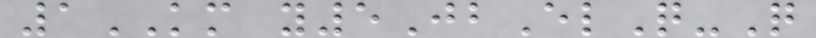1KM y5JbElQ-Q
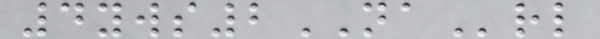4yws2NArl
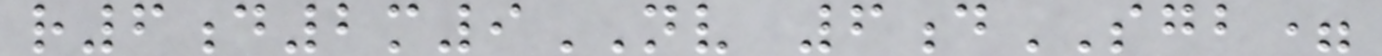r6d2m9NV 6dSGB=
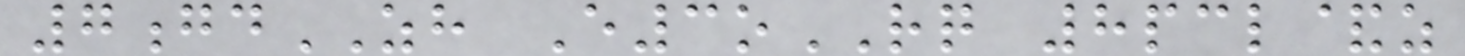7gdZH E3oRQ 8pcl&z
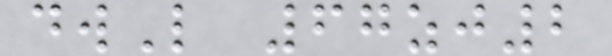dwL 67zj2
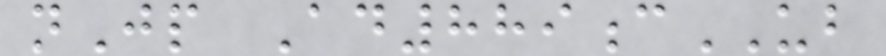nJp Ad889cUB
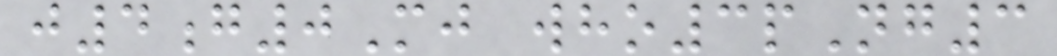j4g0Mj who3pNg3
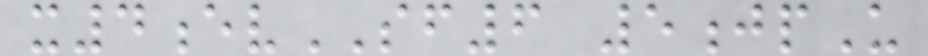x4evSF6 5jpU
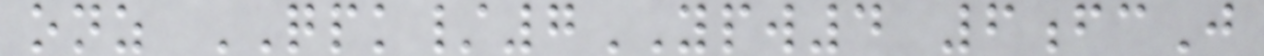onz QPK/7YPW4 6fcJ
